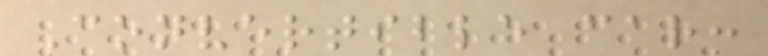Convertible car:
